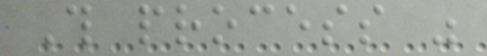This process was
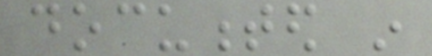documented in
